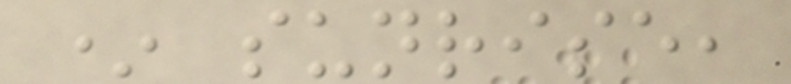* sunrise,
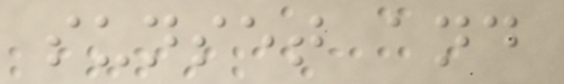sunset and
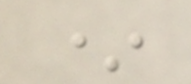*
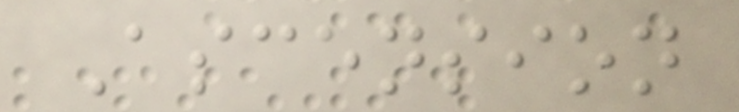Ascension
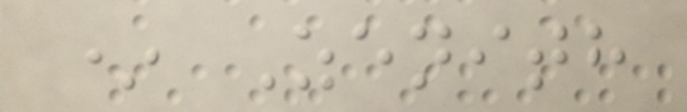* Zenith
